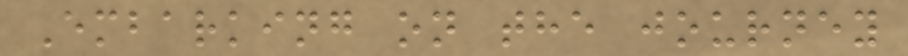Embarking on the journey
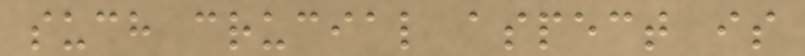such crucial aspect is
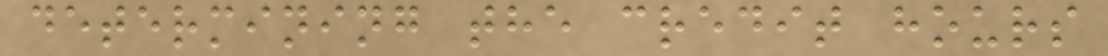determining the credit hours
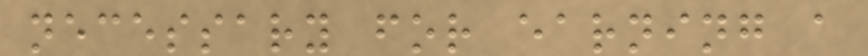necessary for earning a
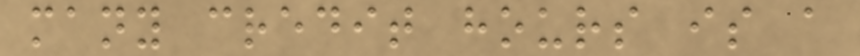many credit hours is a
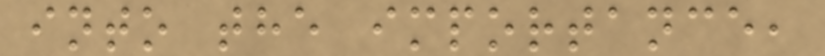into the importance,
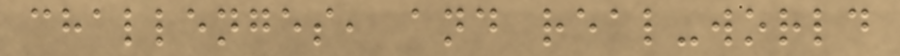challenges, and real-world
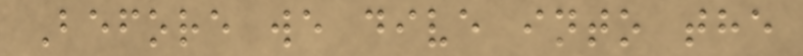Before we dive into the
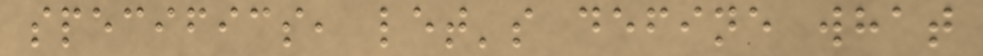specifics, let's define what
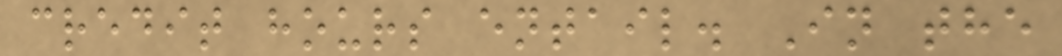credit hours entail. In the
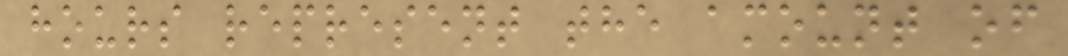hours represent the amount of
